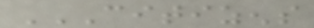CITIZENS
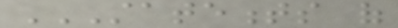STATEMENTS OF
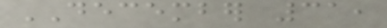DECEMBER 31,
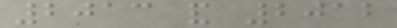2013 and 2012
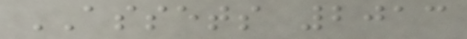ASSETS 2013
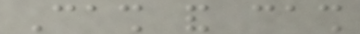Cash and cash
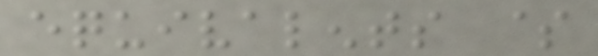equivalents $
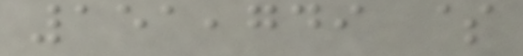151,749 $
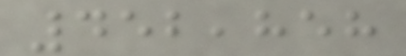452,858
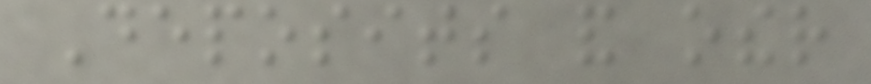Deposits and other
